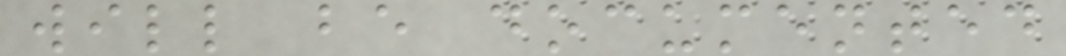will be documented
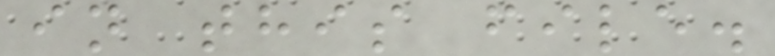in this file.
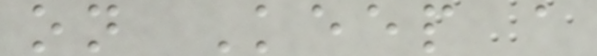on Keep a
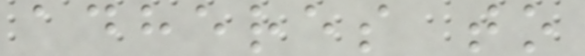adheres to
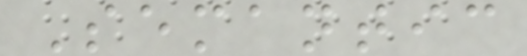Semantic
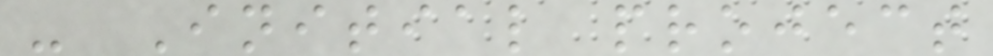- Initial project
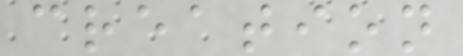creation
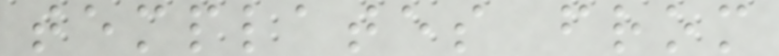templates from
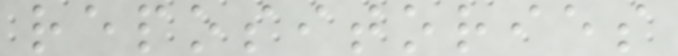repositories
